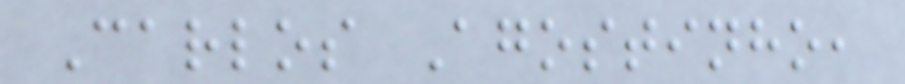Carlos Agostinho,
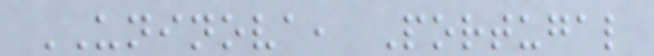UNINOVA, Portugal
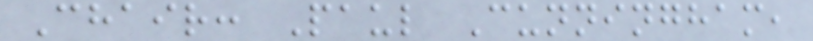Chair: Paul Cunningham,
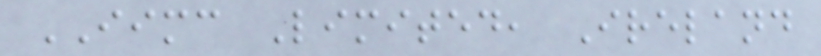IIMC Limited, Ireland
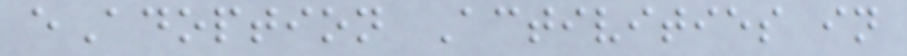eAdoption Activities in
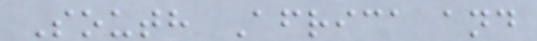South Africa and
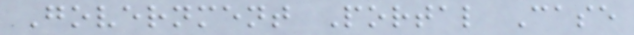Government Portal Case
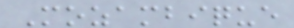Mozambique
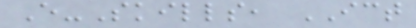E-Skills, ICT
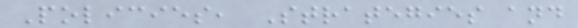Policies, Strategies and
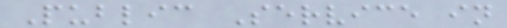Public Service in
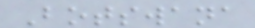Botswana
